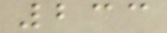233
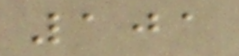101
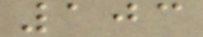103
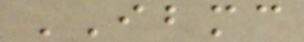IBMC
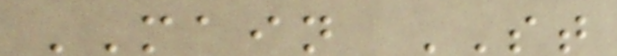MAIN ST
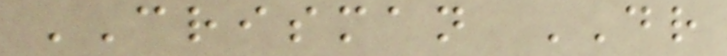CRISMAN DR
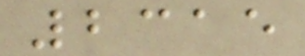2315
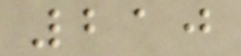210
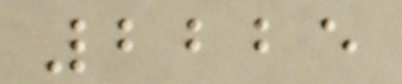2225
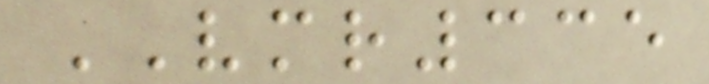VMR335
